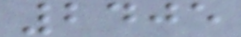2405
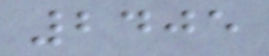2405
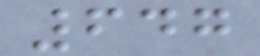647
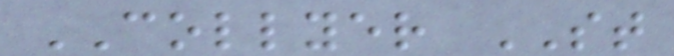COLLYER ST
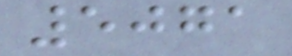5071
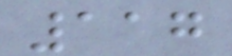117
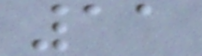11
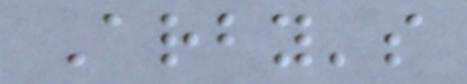Arby's
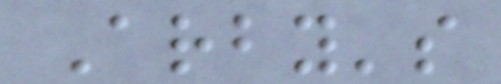Arby's
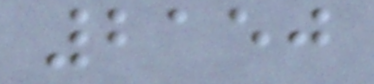2150
